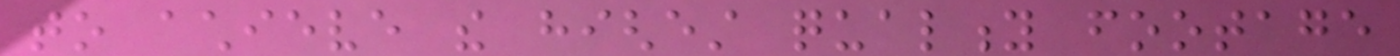to achieve the highest quality footage
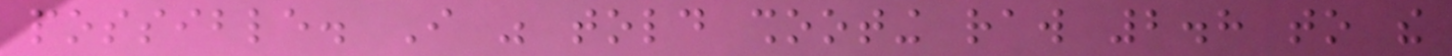possible. I was told shooting raw 2.8 to the
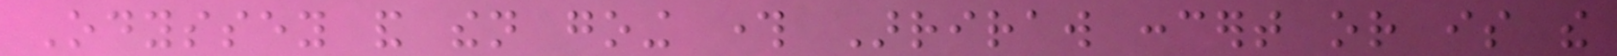Odyssey and then going through Arriraw concert or is the
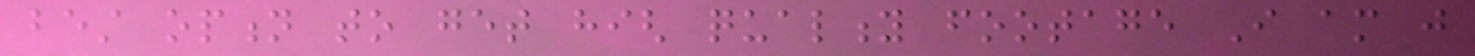best option to get high quality footage I am just
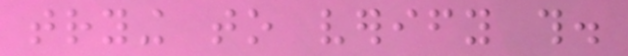trying to verify this.
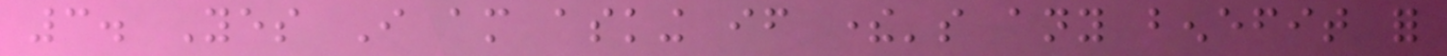3. Yes I am asking if there's any benefit for
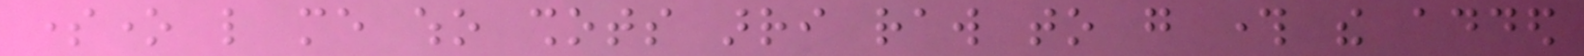someone like me who shots arri raw to go through the added
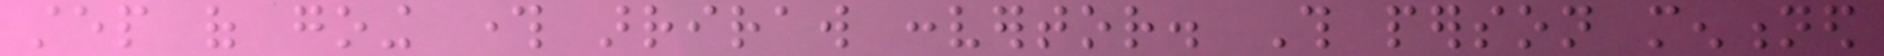step of going through arriraw convertor. This person mentioned
